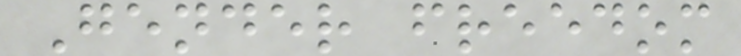Gender freedom
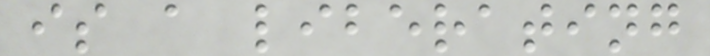is a liberating
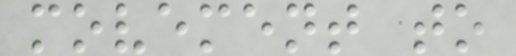movement to
